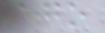ago
